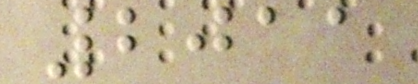2011
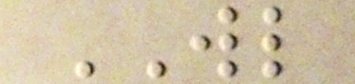WL
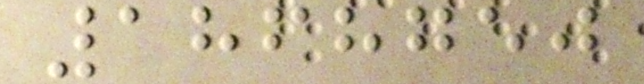1868750
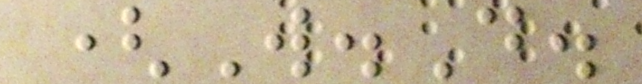(W.D.
